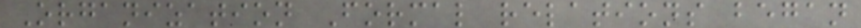Organization Formal relations began
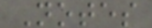Notes
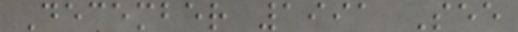December 1991 See
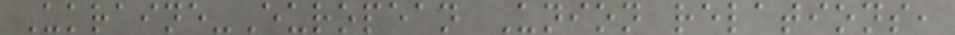Ukraine-European Union relations,
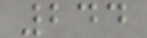244
